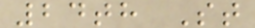24th St
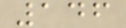146
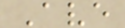Ave
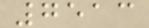7513
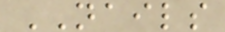NAILS
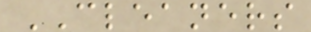CLEANERS
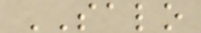SALO
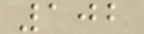102
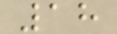18
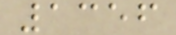1356
